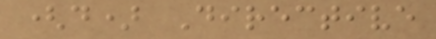(d) Directive
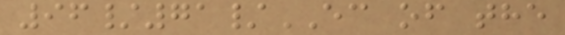96/71/EC of the
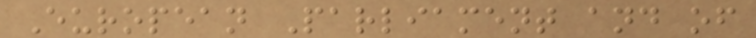European Parliament and of
